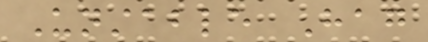Unstable Hag
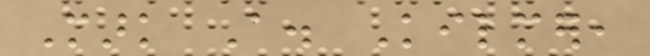Mark A. Kilmer,
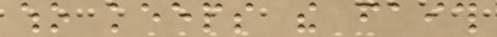who keeps the faith
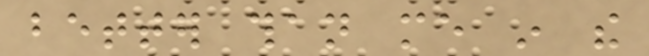better than me in the
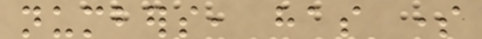numbers, has some
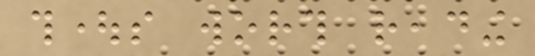thoughts worth reading
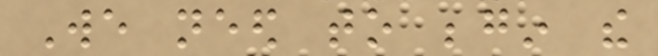We need to begin the
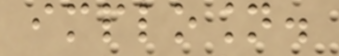implosion.
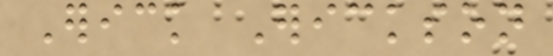Erick Erickson
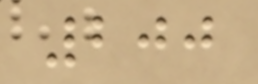200
